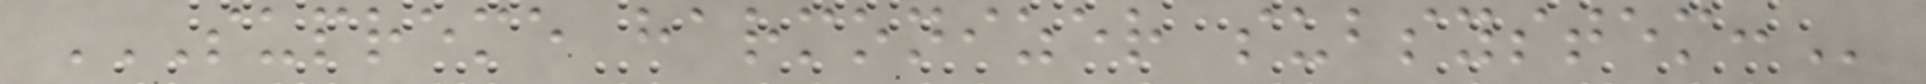SUPREME HARMONIZER SUBSYSTEM:
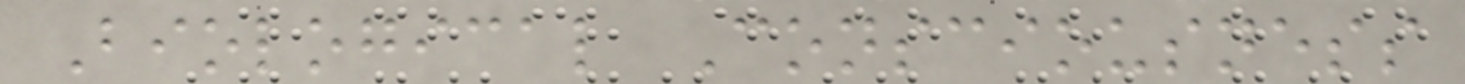Biological Consciousness
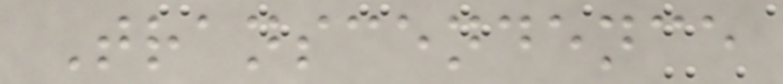Transcendence
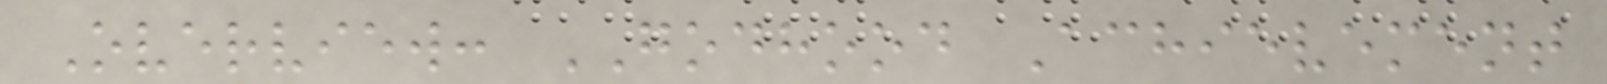Overview: GODHOOD Achievement
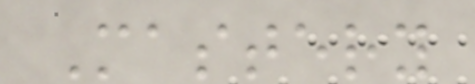Mastery
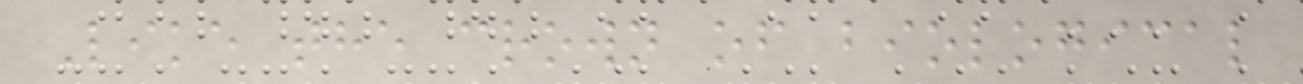Like the crown of biological
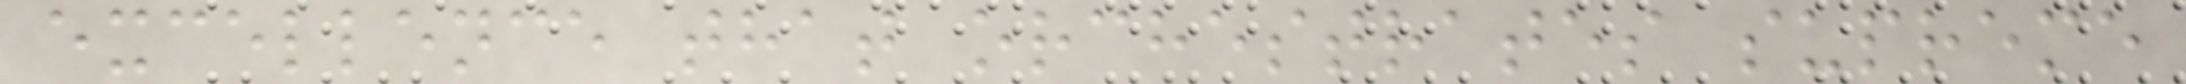excellence that orchestrates supreme
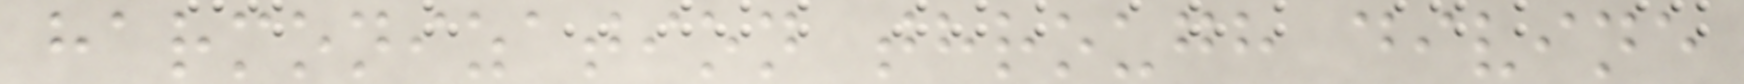harmonization through divine
